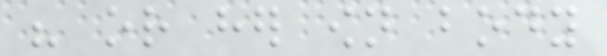his or her own body
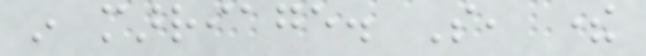in marriage. So, there
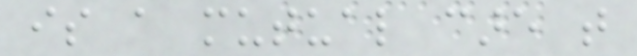is a mutual care that
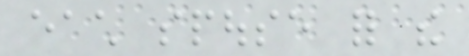each spouse for the
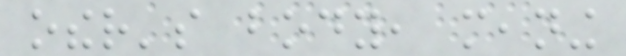other's body, meaning
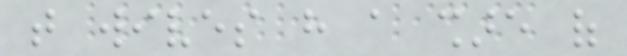that wives have a share of
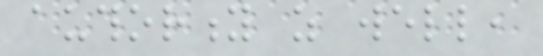authority as well,
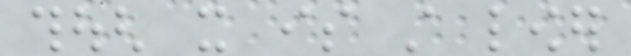though it is still lower
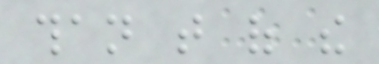than that of the
